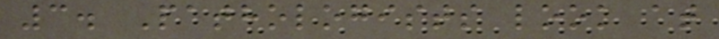3. Pathologists look at
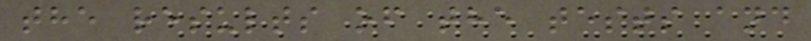the results of the tests and
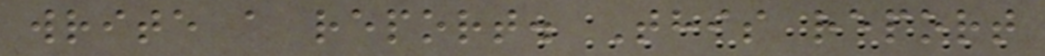write a report. This report
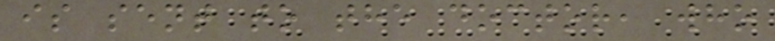is sent to the doctor, who
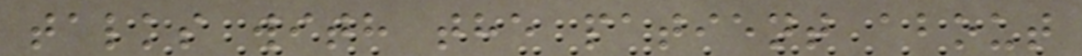talks with the patient about
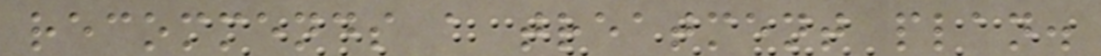recommends a treatment plan.
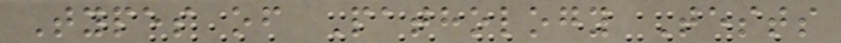Types of Pathology Tests
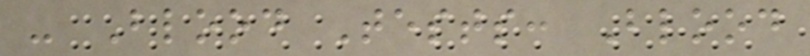- Blood Tests: Blood
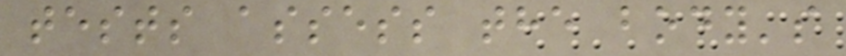tests assess the body's
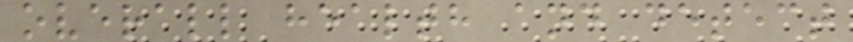overall health and detect
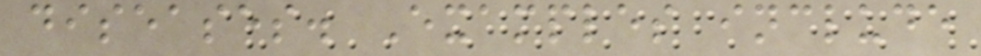diseases. Examples include
